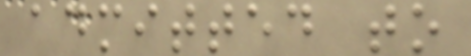admitted to
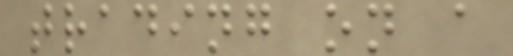trading on a
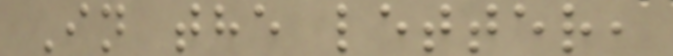In the letter,
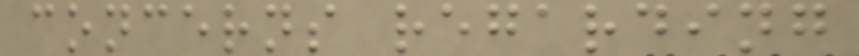concerns regarding
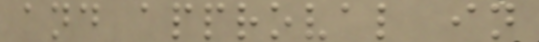and approval in
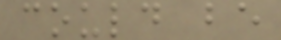could be
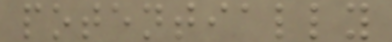potentially
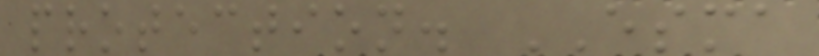protection. ESMA
